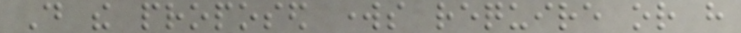Do the proposed works require or have
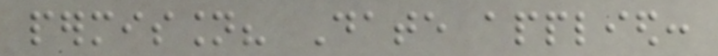permission? Date applied:
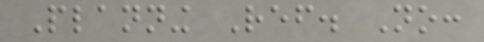Planning Ref. No:
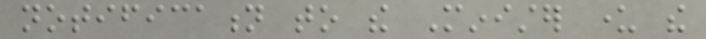notification to the Minister under the
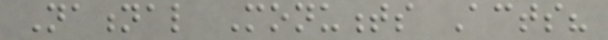National Monuments Acts?
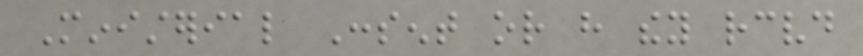Ministerial Consent or have they received
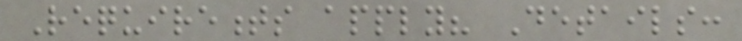Requirements apply? Details:
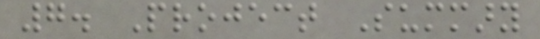7. Project Summary
